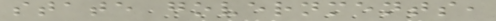state governments,
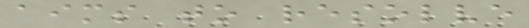aims to resolve
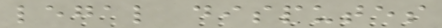legal disputes
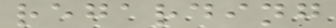regarding
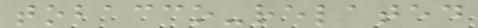tobacco-related
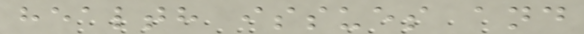health issues and
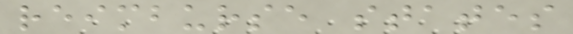reimburse states
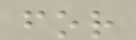for
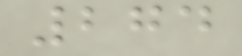274
